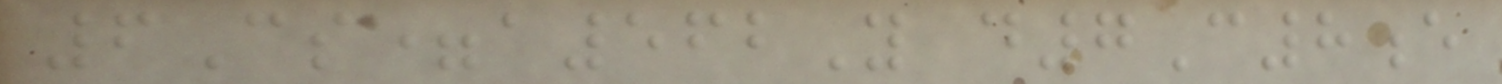6Cs=a562Y d7C8e
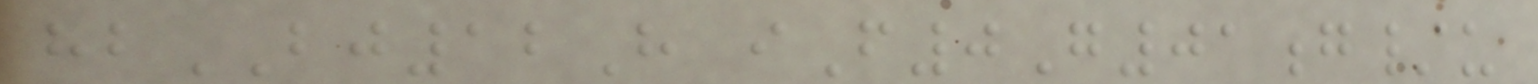hbBJ12H iF0G01g/u
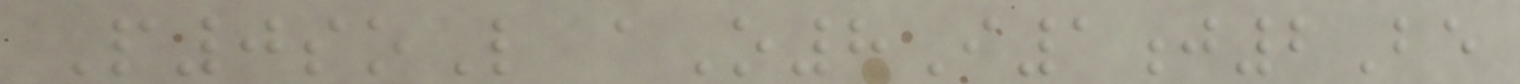P0soL aO8I1j2Be
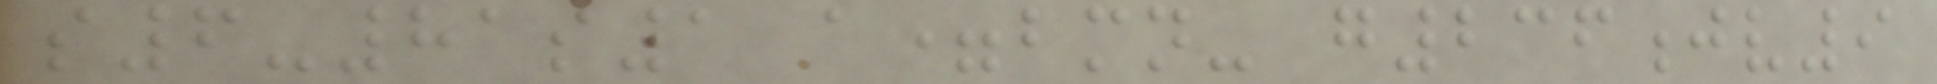s6-81s1 a=bmn- g236jv9
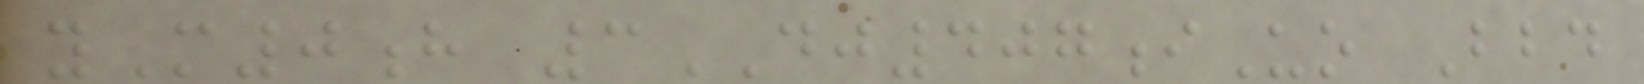yM0h 3DJ407iUo Bbd
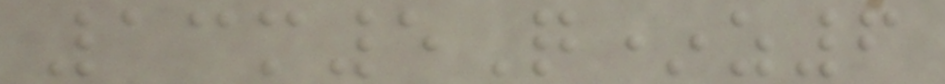13m5Q*z6
